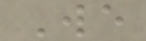We
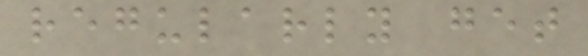regularly get
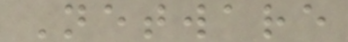Netware
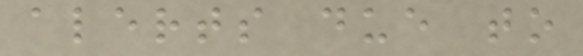alerts due to
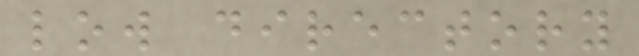low directory
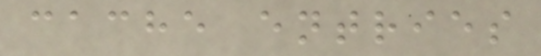cache entries
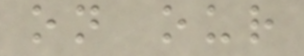on our
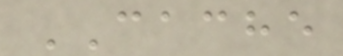CACHE
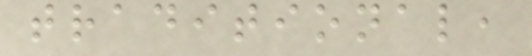traditional,
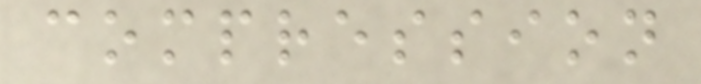compression
